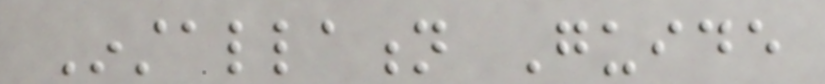Installation Guide
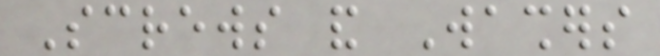Screws and Washers
